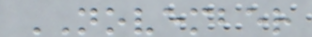NOVEMBER
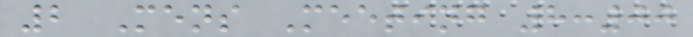2 Mens Meeting 8:00
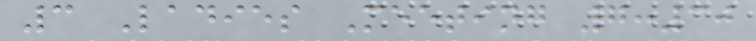3 Ladies Meeting 7:30
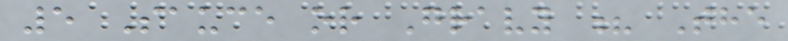5 Sauce or Gravy ? The
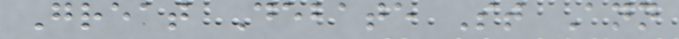Great Debate St Ann
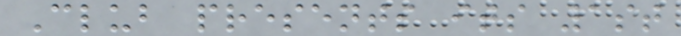Club presents its 1st
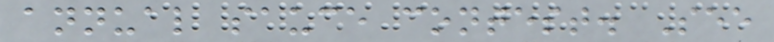annual sauce contest. See
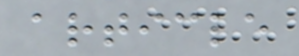article
